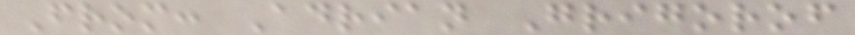From: Adrian Grigorof
